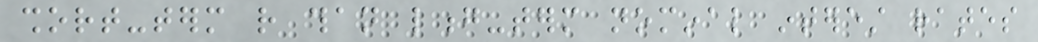short-term rather than long-term nominal interest rates
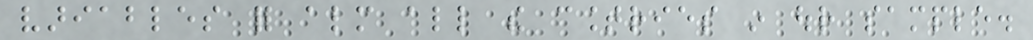variables for almost all the countries in our sample.
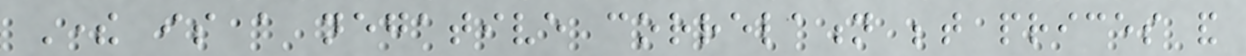There is a negative correlation between prices and
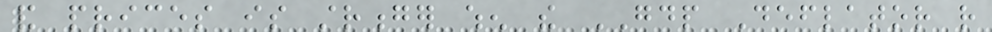and prices is stronger when the GDP Deflator rather
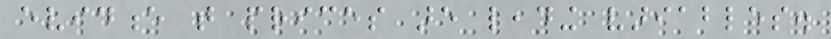evidence that prices are leading variables.
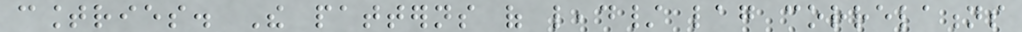countries. The patterns of lead/ lag correlations
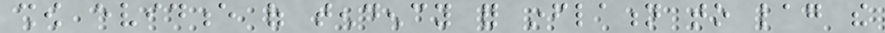show evidence of tendency for inflation to lag the
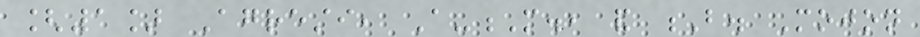[1] Agresti, A-M., and B. Mojon
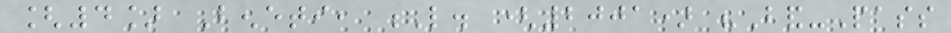[4] Beneti, L. (2001) "Band-Pass
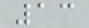13
